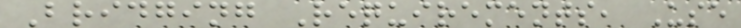Bridging Requirements, Use
